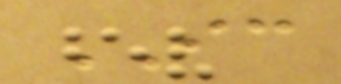IC
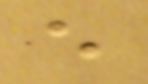e
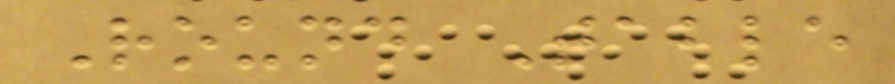Round Table
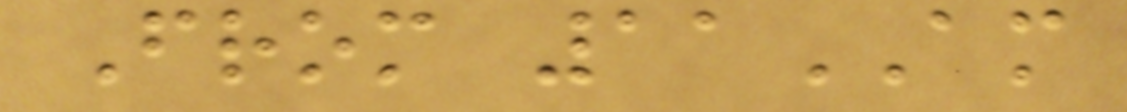From 11AM
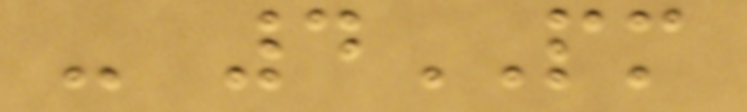- 4PM
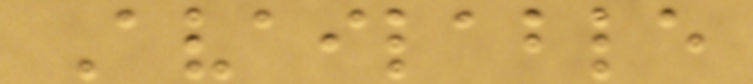Available
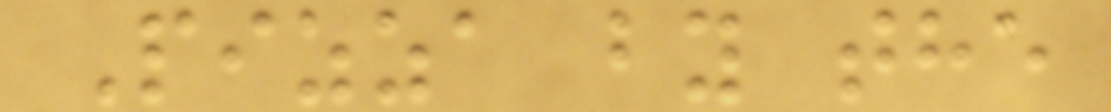Pizza by the
